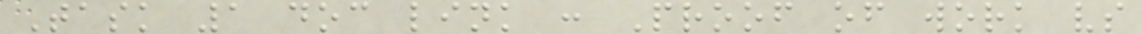Task 1 doc link : Proof of work vs
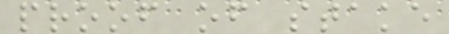proof of stake
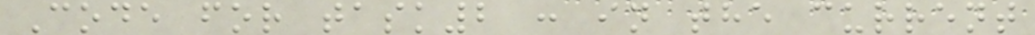Code for task2 : in the current
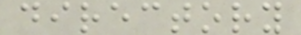directory
